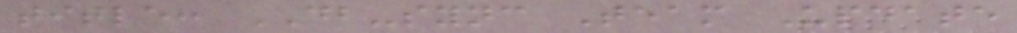title: DB-sync Team Update
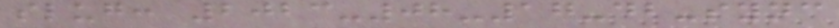slug: 2023-08-17-db-sync
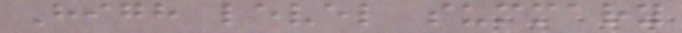High level summary
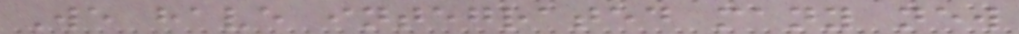We have integrated many new
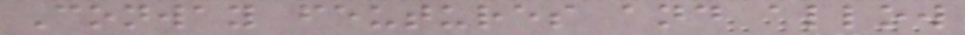Conway feutures and allow
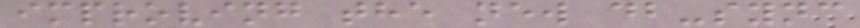improving the new db-sync
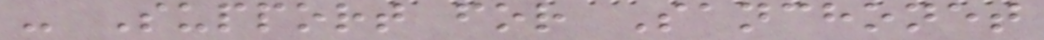- Support for Sanchonet
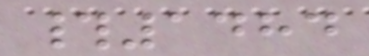#1484
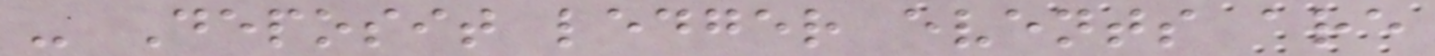- Deposit ledger events are
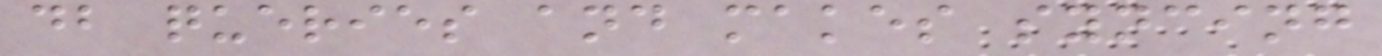db queries and makes syncing
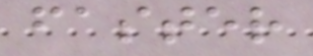faster
